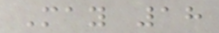May 18
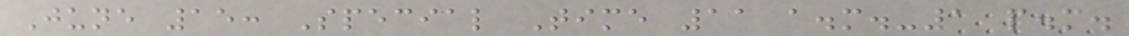June 15: Special Time 11 a.m.-1 p.m.
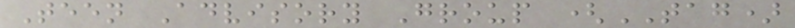Teen Advisory Group (TAG)
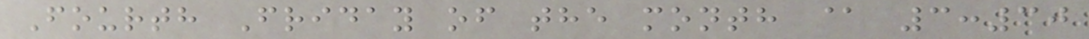Fourth Friday of the month @ 3:30
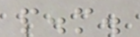p.m.
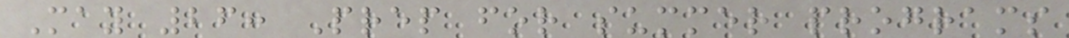May 26: Prep for summer programs
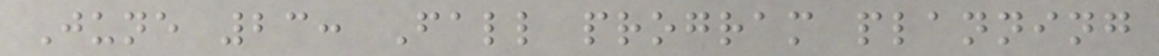June 23: Fall program planning
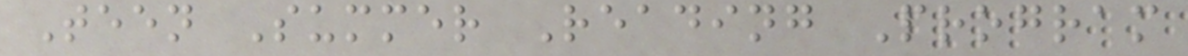Teen Summer Reading Program
